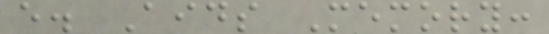e. Aids Memory:
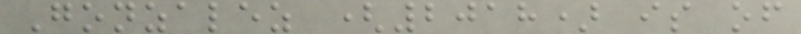Gonzalez (2018) is of
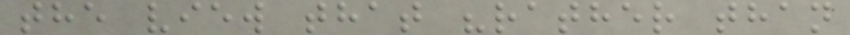the view that "rather than
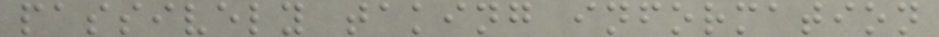passively taking information
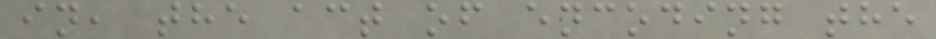in, the act of encoding the
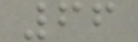66
